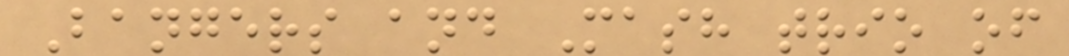Bangers and Mash trio of
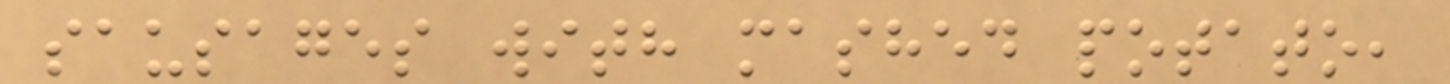sausages with mashed potato,
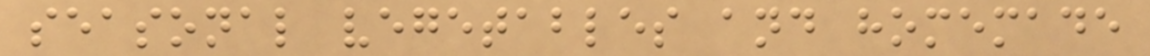seasonal vegetables and homemade
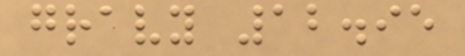gravy 12.95
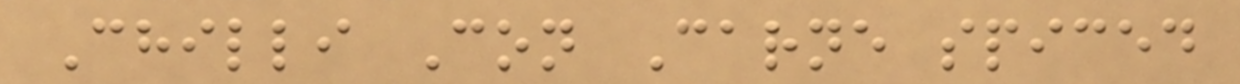Chilli Con Carne spiced
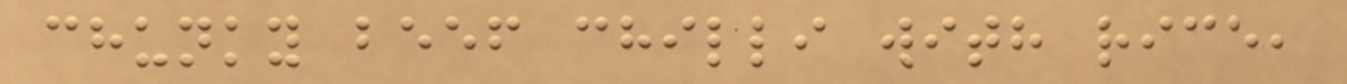chunky beef chilli with rice,
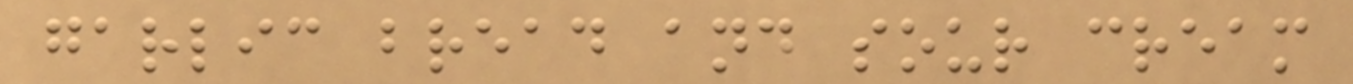garlic bread and sour cream
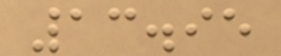13.95
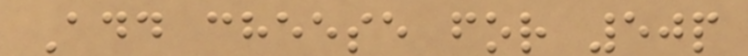Add cheese for 50p
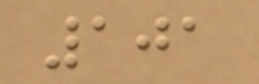101
